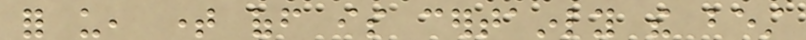for us, time off is certainly the best
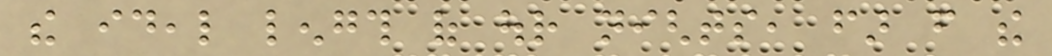the ideal length of our nights, far from the
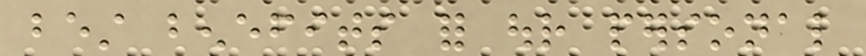best benefits for our personal
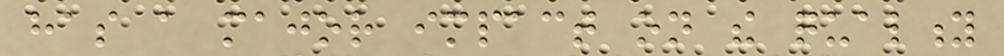has a major impact on the quality
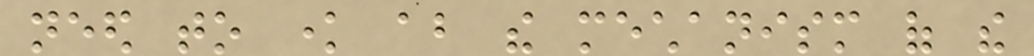need to know about the mechanism of the
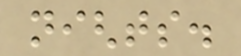nights.
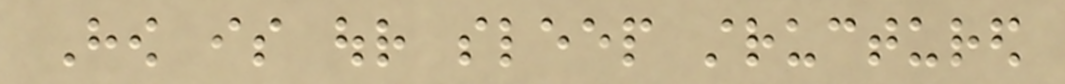How is our sleep structured
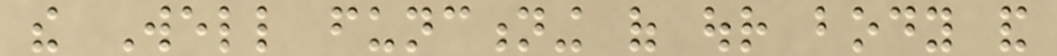the Well functioning of our body and
